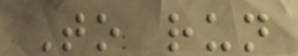To run
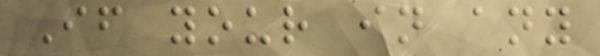If your in any
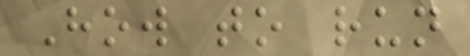How to run
